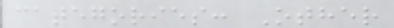categories: Other
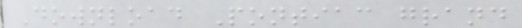Download Pontiac grand
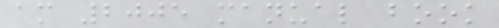am 2005 manual book
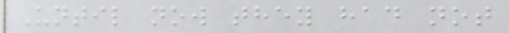Until now they had not
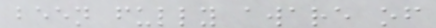been fully aware of
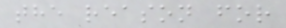the reason for
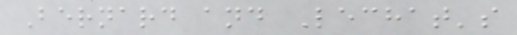Bernard and Lechat's
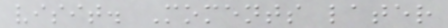visit. Moments later
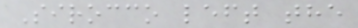Sirocco left the
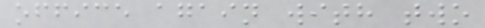office again with two
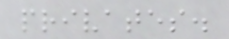privates.
